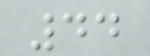44
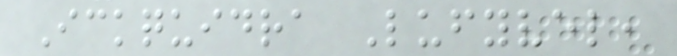Ickquidra Lufyvel,
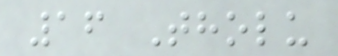16 Tholu
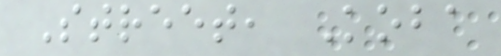Street, Koba
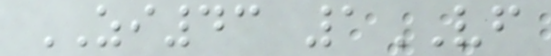ZI43 1VF
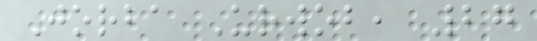Jorba Urwob, 27
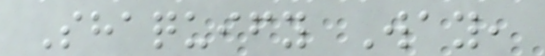Shaquify Way,
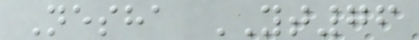Nesha YT76
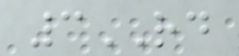3RD
